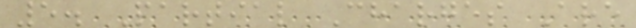5. Partial Charges Are
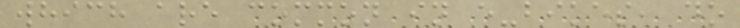which are common in e-bikes, do
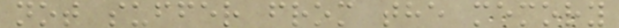not suffer from the memory
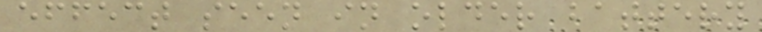effect seen in older battery
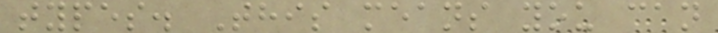types. This means you can
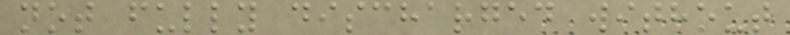not fully discharged without
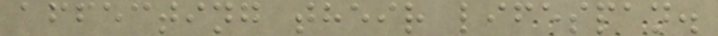affecting their lifespan.
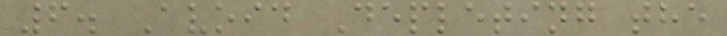6. Avoid Depleting the
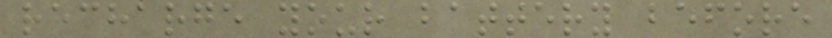recharge your battery before
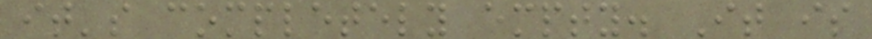it's completely empty. It is
